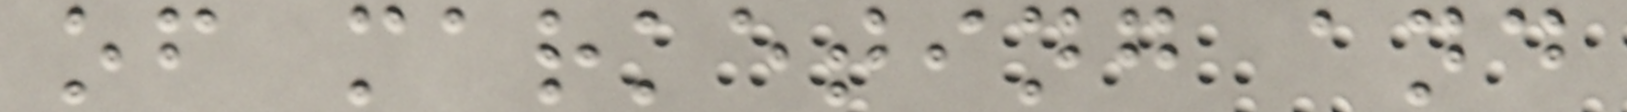of marketing and
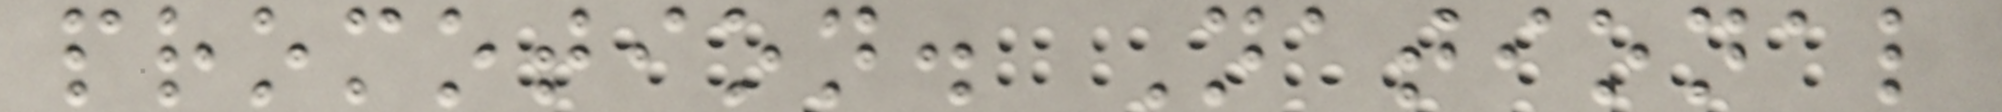promotion. National
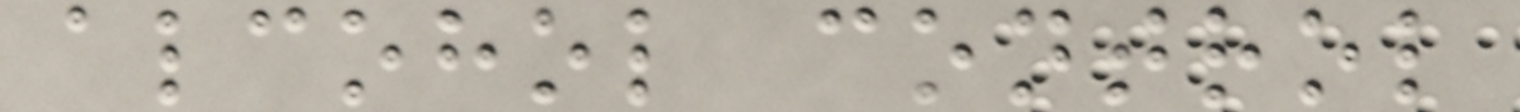alcohol control
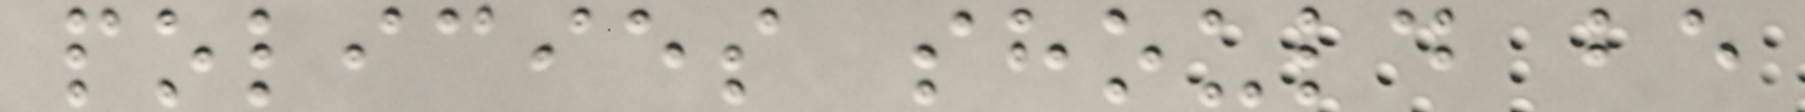policies should be
